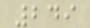249
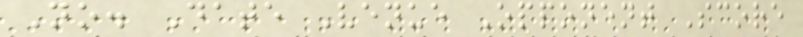No. Date Venue Opponent Score
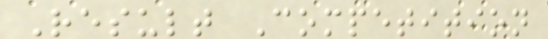Result Competition
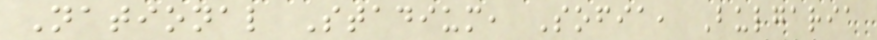National Stadium, Sofia, Bulgaria
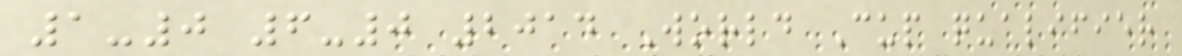1-0 6-0 2014 World Cup qualifier
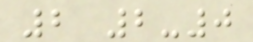2 2-0
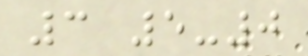3 5-0
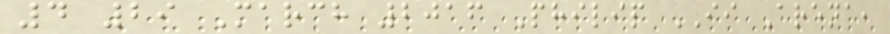4 29 March 2016 Philip II Arena,
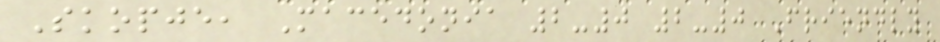Skopje, Macedonia 2-0 2-0 Friendly
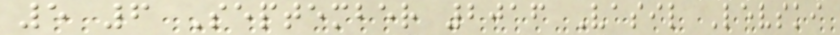5 6 September 2016 Vasil Levski
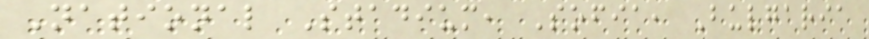National Stadium, Sofia, Bulgaria
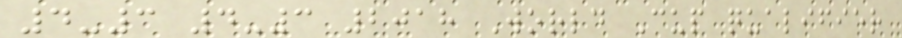4-3 4-3 2018 World Cup qualifier
